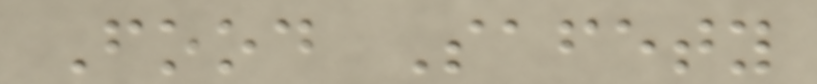Food Safety
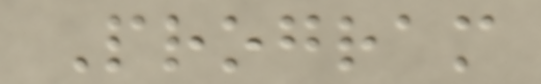Program
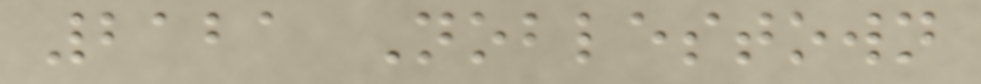2121 Noblestown
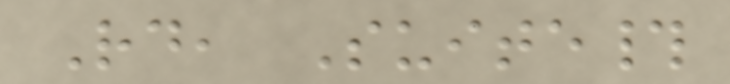Rd, Suite#
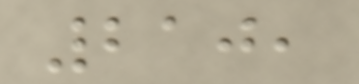210,
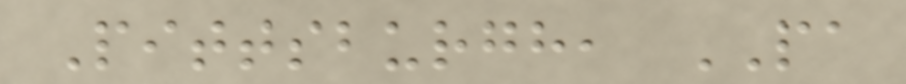Pittsburgh, PA
